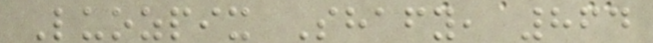Luozpix Shafy, 864
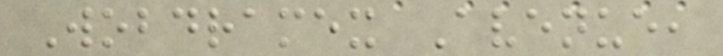Wobdramex Avenue,
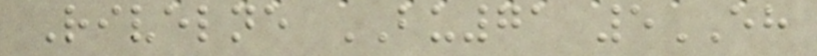Rivelne BU71 5EH
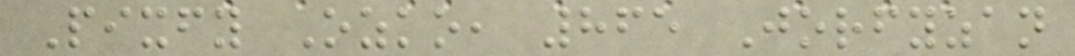Pixfy Ozko, 865 Jorfyzan
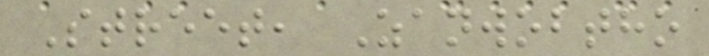Street, Zanwobtho
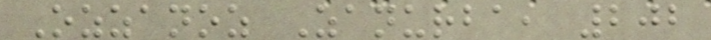Ozzanoz Zanurba, 202
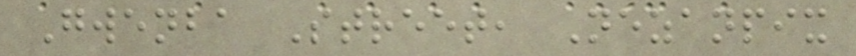Gwenba Street, Nezanpix
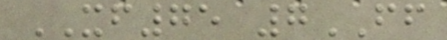XF75 7FF
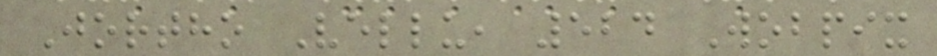Jortho Vellu, 524 Wobpix
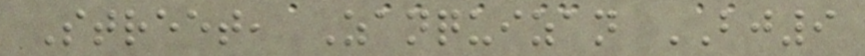Street, Zanquizan BJ9
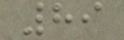89
